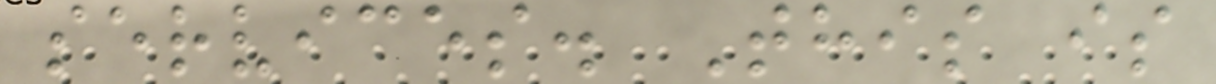services. This is
